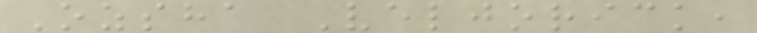Ozsha Veljorick,
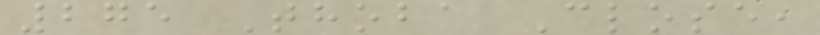275 Thoba Close,
